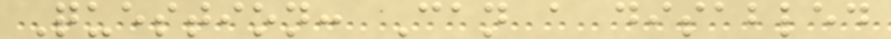Question: Can a disabled
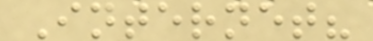Internet?
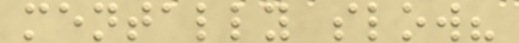mentally slow?
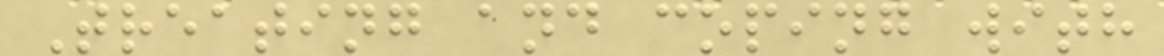Treating and coping with
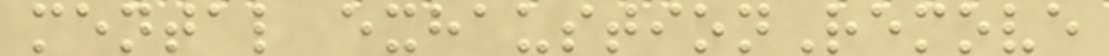mental exhaustionRemove
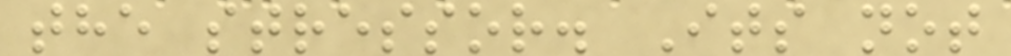the stressor. Its not
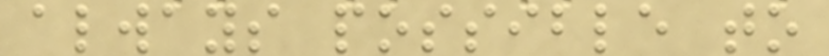always possible to
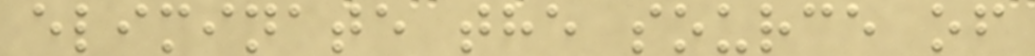eliminate the source of
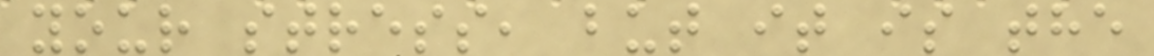your stress, but it is the
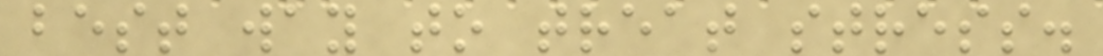best way to treat stress.
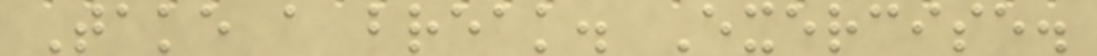Take a break. Exercise.
